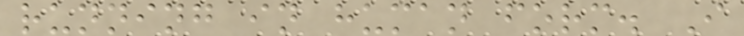running in human form. I
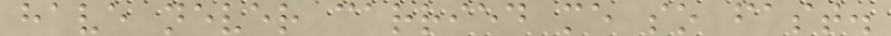have never carried me so fast.
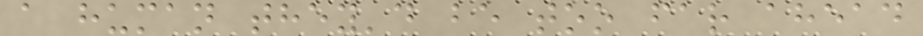a human they'd be too far ahead
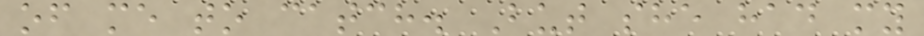of me to catch. But she had my
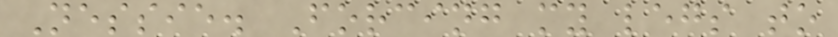Nessie. Forcing my legs to
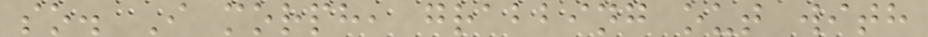so. I morph, grabbing out with
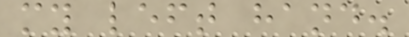my left hand.
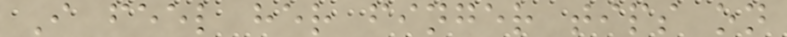I feel her finger tips on
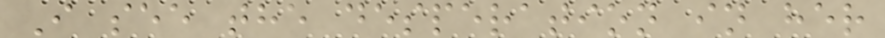I see the desperation in her
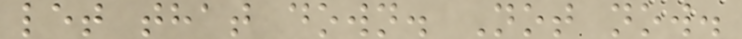let that down. Not now.
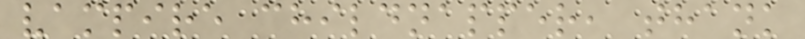vampire childnapper, thank
